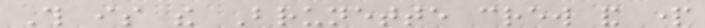This is the Brunette crew and part
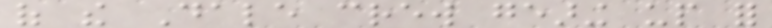of the Dale crew gearing up for
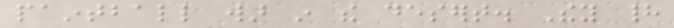paintball war in the desert. They had
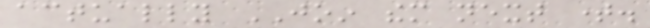actually JOIN them next time.
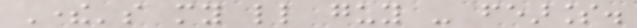There's my little guy - fearless.
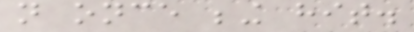not once being hit.
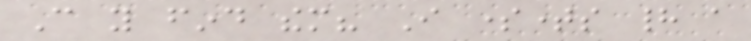Can you find them? I sometimes had a
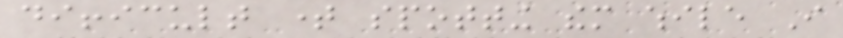difficult time spotting them while I
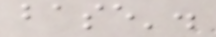base'.
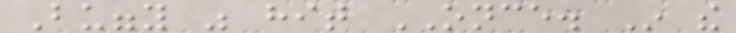Buggy was hit ONCE. In the
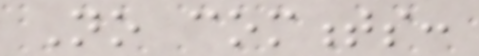No comments:
